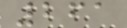261
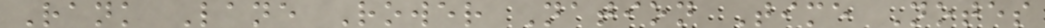Rank Lane Rower Nation Time Notes
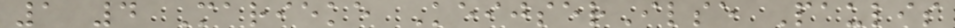1 4 Marieke KeijserIlse Paulis
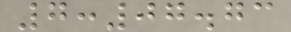7:07.73
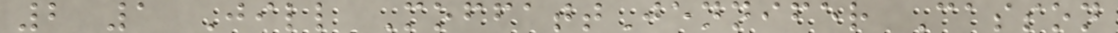2 1 Jill MoffattJennifer Casson
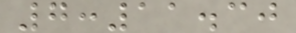7:11.30
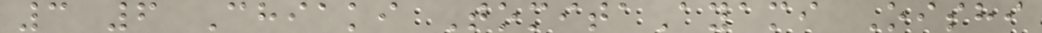3 6 Chiaki TomitaAyami Oishi
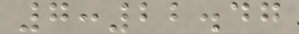7:22.47
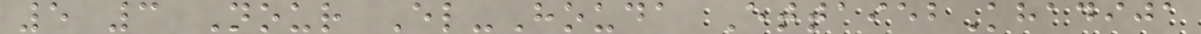5 3 Nour El-Houda EttaiebKhadija
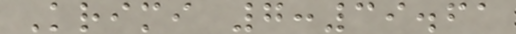Krimi 7:39.61
